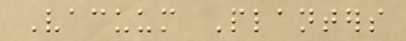Vacuum Planters
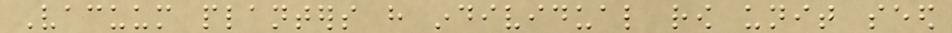Vacuum planters have individual row unit seed
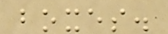boxes.
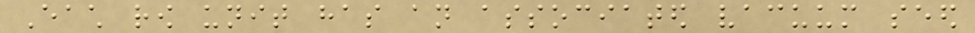Each row unit has an associated vacuum seed
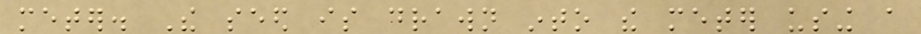meter. The seed is drawn into the meter using a
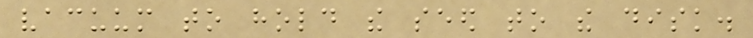vacuum to hold the seed to the disk.
